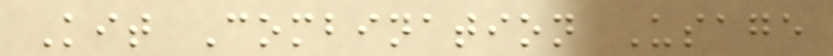Kit Combination Usage
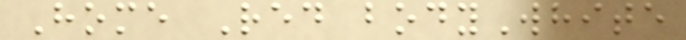Home Red bodyWhite
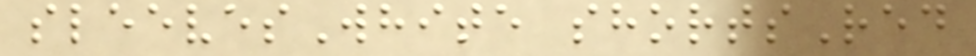sleevesWhite shortsRed
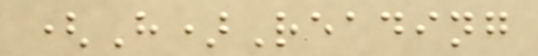(H)Reading
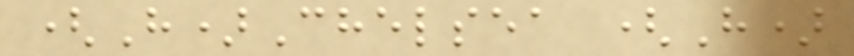(H)Chelsea (H)
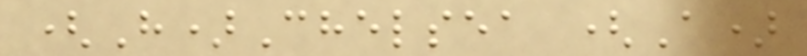(H)Chelsea (A)
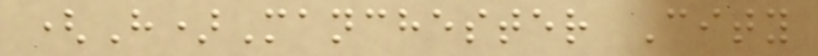(H)Manchester City
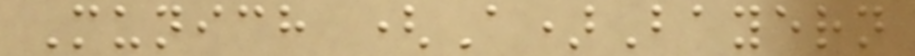Munich (A)Bayern
